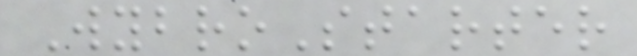WybroStarter
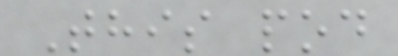This pod
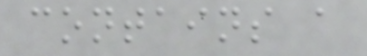contains a
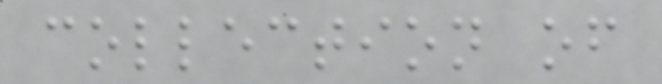collection of
